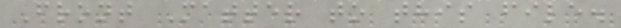Front Matter to this file.
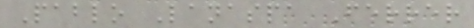Pablo Lanaspa Ferrer
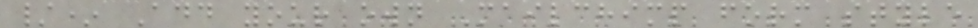/* Add your own Mailchimp form style
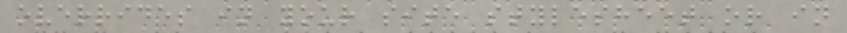overrides in your site stylesheet or in
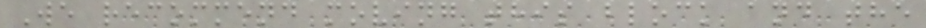We recommend moving this block and the
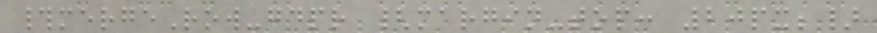#mergeRow-gdpr {margin-top: 20px;}
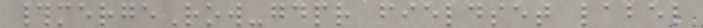#mergeRow-gdpr fieldset label
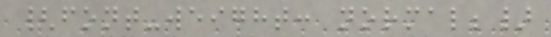{font-weight: normal;}
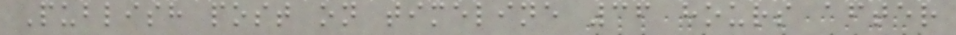Publish post on timeline 36 hours after
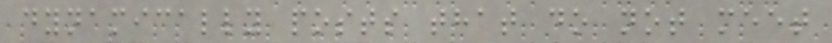dynamically posts that do not meet
